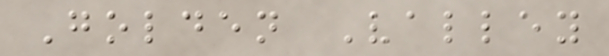Golden Valley
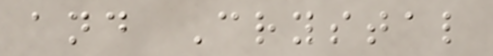and Crystal
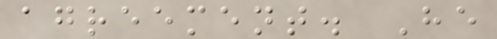agreement. He
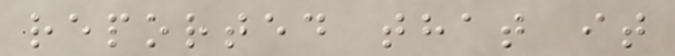reported that it
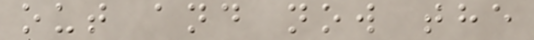out and now the
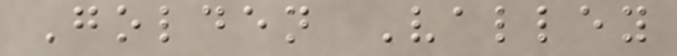Golden Valley
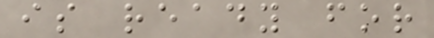is ready for
